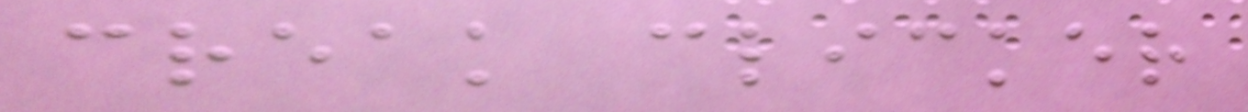creak clicker
